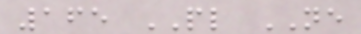165 PL NE
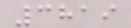3819
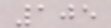105
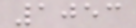1053
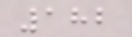182
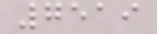7519
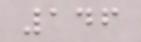146
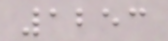1253
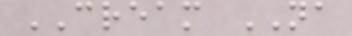CREAM NA
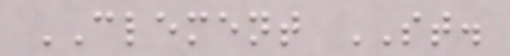CLEMENT ST.
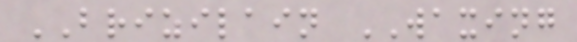BRIZILAIN WAXING
